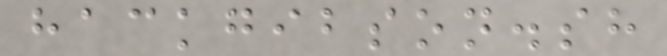hackgibson.sh
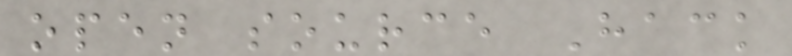open source Hack
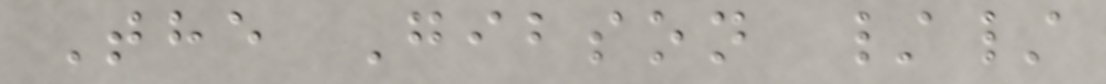The Gibson //
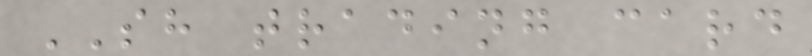SH trading card
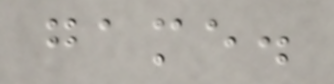game.
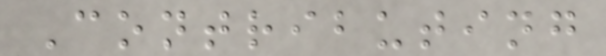Contributing
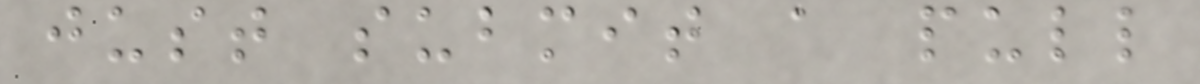just submit a pull
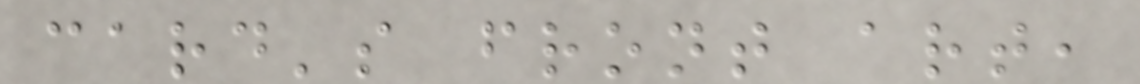card's front art,
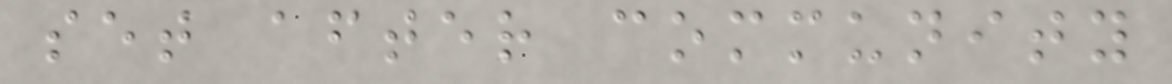set after community
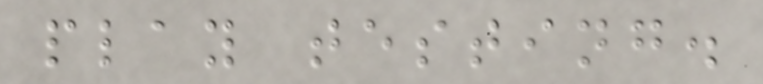play testing.
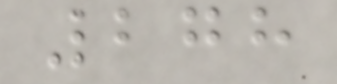278
